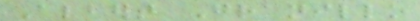Albert Granillo
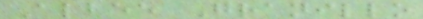Albee Granillo
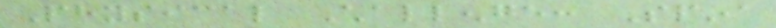Physical Challenge: Spina
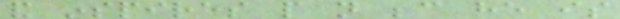and inspires people not because he is
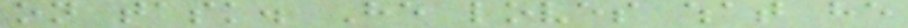on task. He loves what he
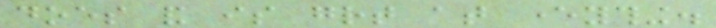does and is great at everything.
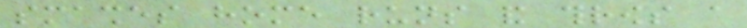smashes home runs and throws a
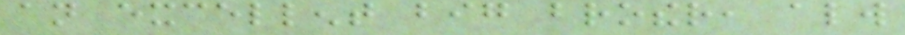an excellent big brother, always
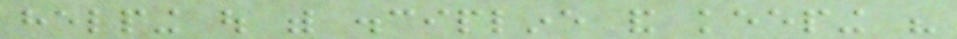helping out with discipline and keeping his
